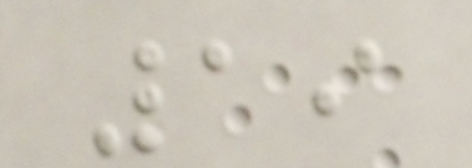19
